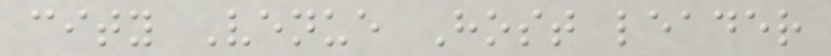city Venue Host leader
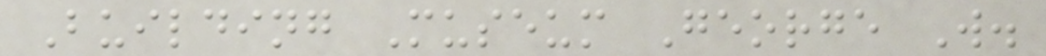Building Museum George W.
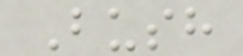Bush
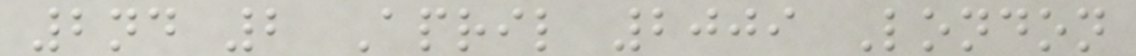2nd 2 April 2009 London
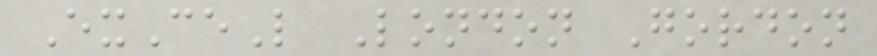ExCeL London Gordon
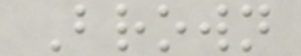Brown
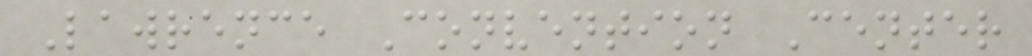Lawrence Convention Center
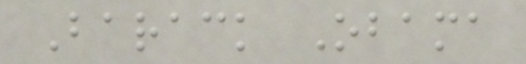Barack Obama
